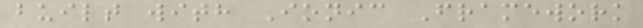built with Ionic Framework
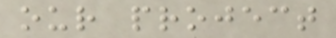our project
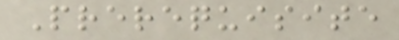Prerequisite
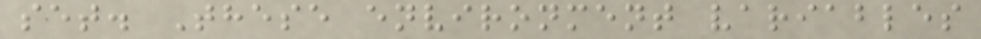set. These environment variables
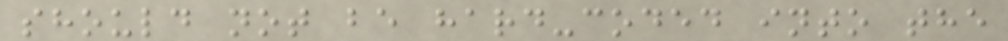should not be hard-coded into the
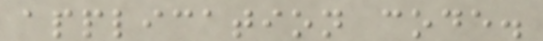application code.
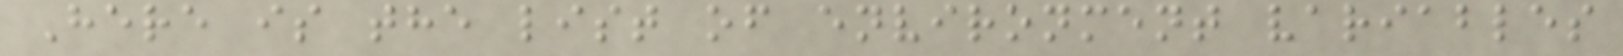Here is the list of environment variables
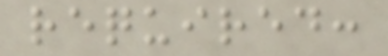required:
